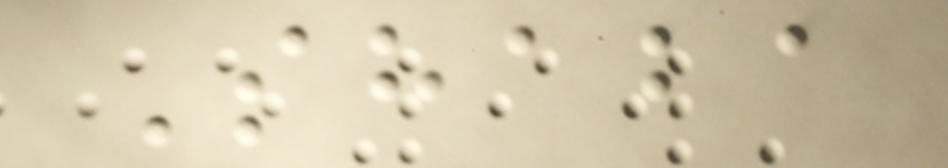Shaba
